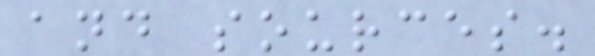and sources.
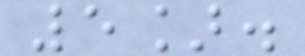5].
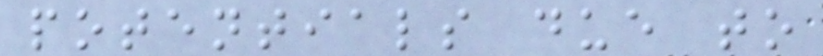potentials due to
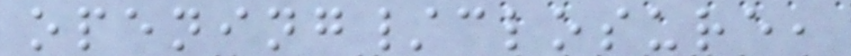opening/closure,
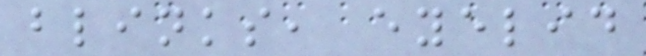blinks, eyelid
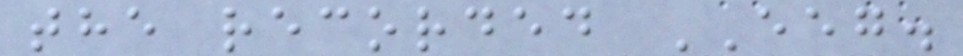the recorded EEG.
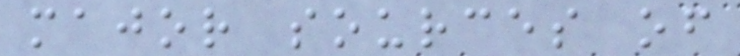major sources of
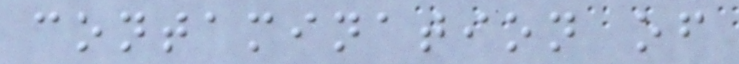contamination of
